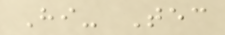Hi- Tec
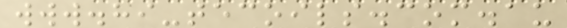www.hi-tecoils.com.au
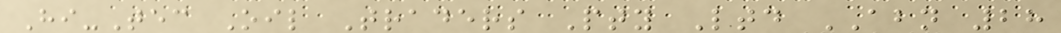Hi-Tec Oil Traders Pty Ltd ABN 28
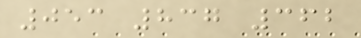053 837 362
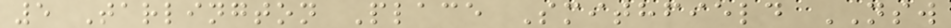5 Tarlington Place Smithfield NSW
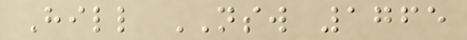Hill NSW 1765
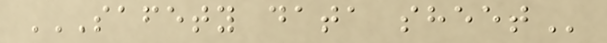SAFETY DATA SHEET
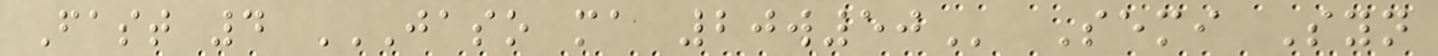Fast 4 JASO MA 20W50 Semi Syn
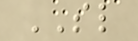SL
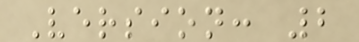Version: 2
